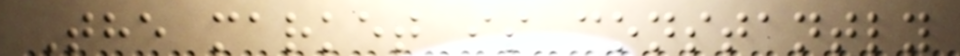The market is constantly
